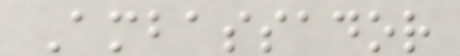Ambassador
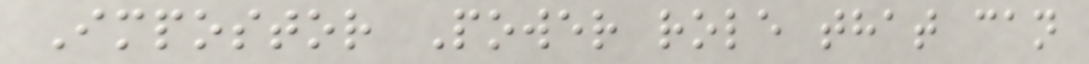Impostor Power role that can
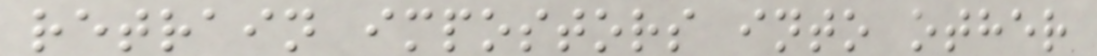retrain impostors into other
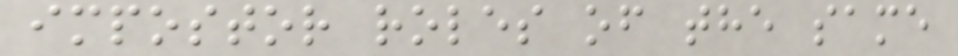impostor roles of the same
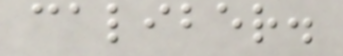caliber.
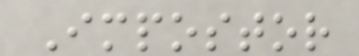Impostor
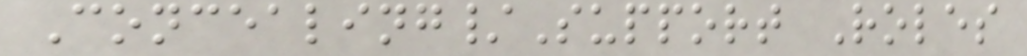Concealing/Support Roles
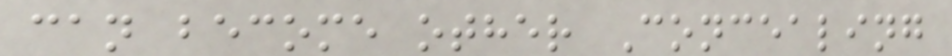can become other Concealing
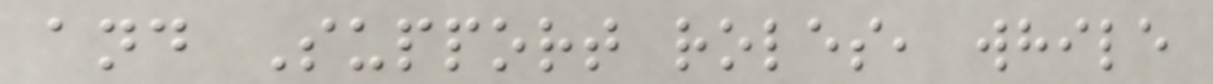and Support roles, while
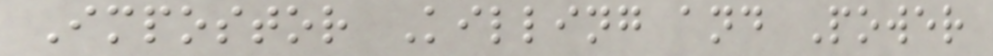Impostor Killing and Power
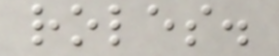roles.
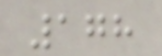178
